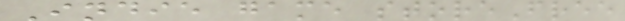Indie game storeFree
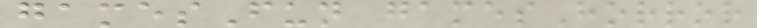gamesFun gamesHorror
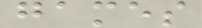games
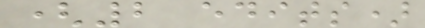(2 edits)
